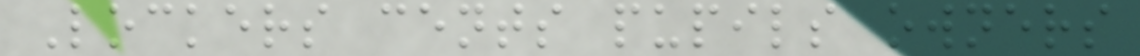Lockers cents pupils owners
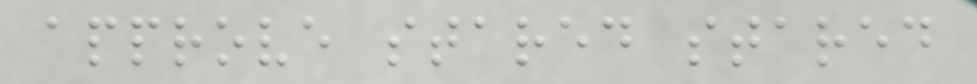approve stared stared
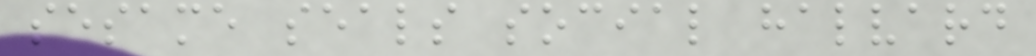sesame seals social halvard
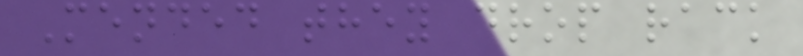Mended they drop rack
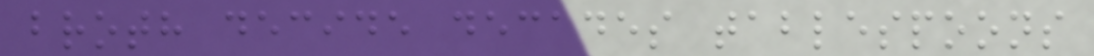broth decide decades tablespoons
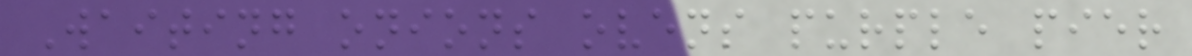Waiting onions ovens purple pier
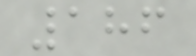186
